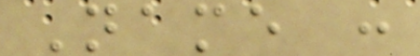Name :
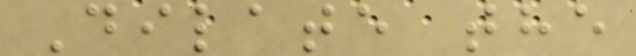Dilate the
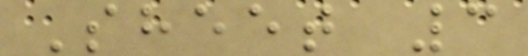Sheet 3
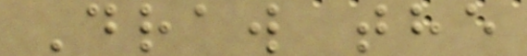Draw the
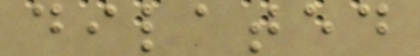dilated
